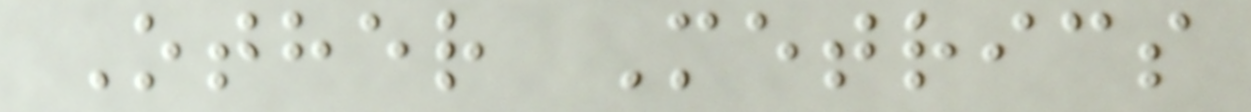Other Metrics
